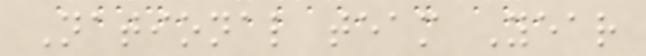National team Year
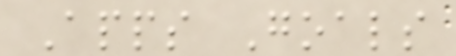Apps Goals
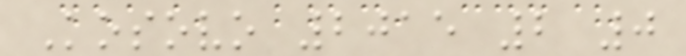Kosovo 2015 2 0
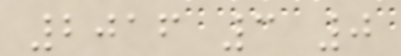2016 3 0
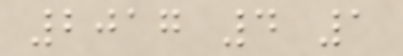2017 4 1
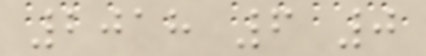2018 6 0
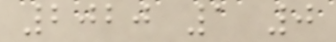2020 1 0
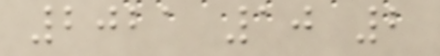2021 10 2
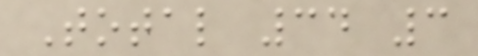Total 34 3
